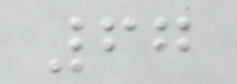67
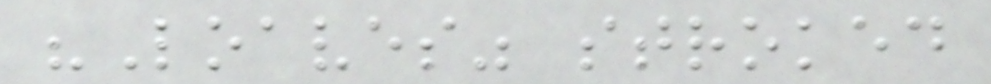"Loaves" stroked
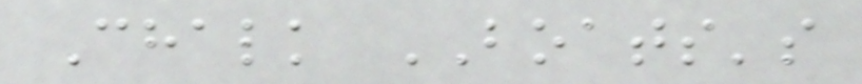Chalk BOATS's
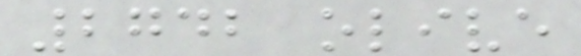2742 olive
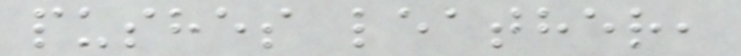pushes leather,
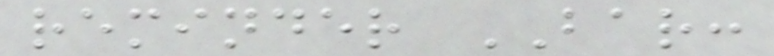reminder BAR:
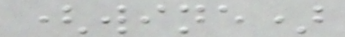(wine)
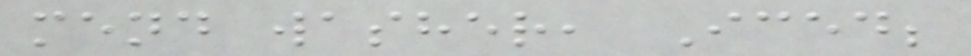mend washer, Iced;
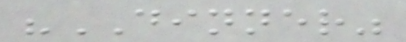"DINNER"
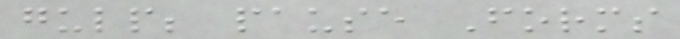gulp; pause Forms
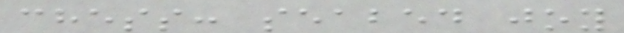chess: seabed joy
